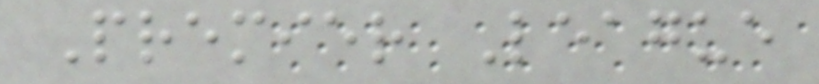Premier League
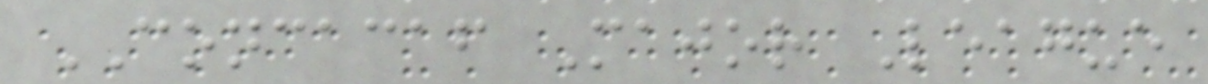CONCACAF Major League
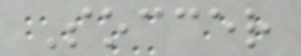Soccer
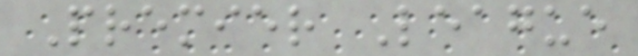Premier League
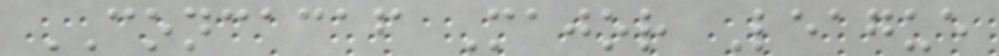CONCACAF Major League
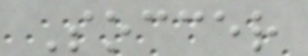Soccer
